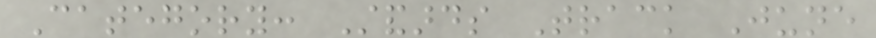Category: Standards Track June
